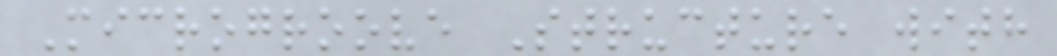Microgroove Structure with
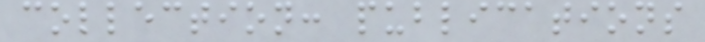collection: publications
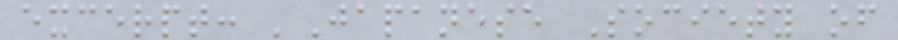excerpt: 'Japanese Society of
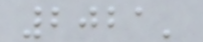2021'
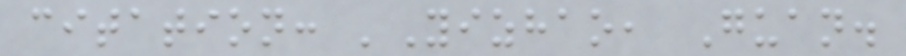citation: 'Yizhao, Guan.
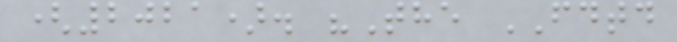(2021). "The FDTD
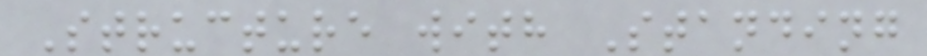Structure with Standing
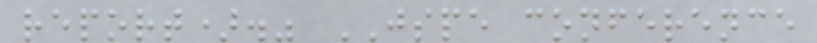report)." JSPE conference
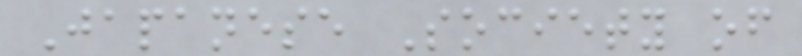Japanese Society of
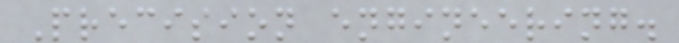Precision engineering.
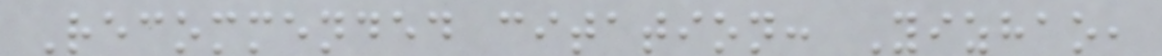Recommended citation: Yizhao,
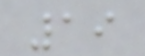19
